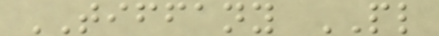TIFFANY PL
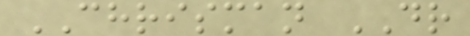CHRISMAN DR
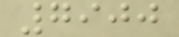7900
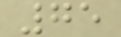75
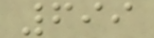699
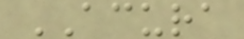ACURA
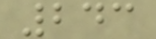243
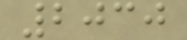2030
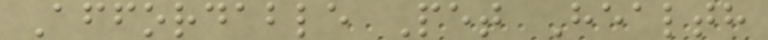Affordable Pet Health
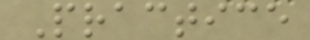Practice
